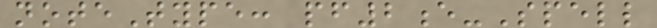noteType: pf2e-Spell
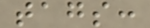tags:
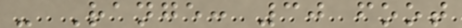- Range: 30 foot
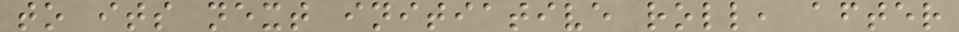to its next initiative roll, after
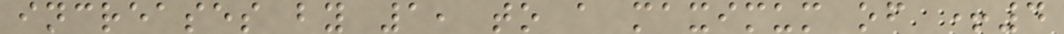increases by 1, to a maximum of +4
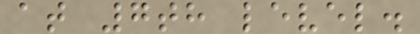at 7th level.
